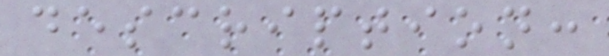description:
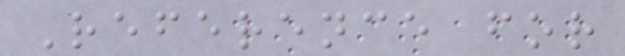Reference for
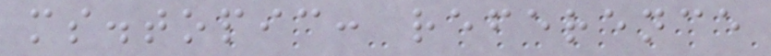ms.topic: reference
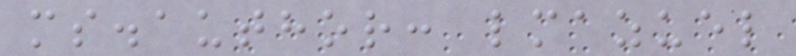ms.author: lmazuel
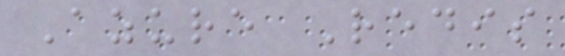Azure Redis
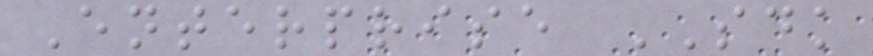Enterprise SDK
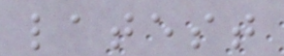latest
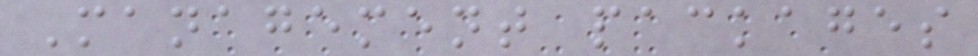Management packages
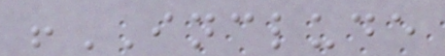!INCLUDE
